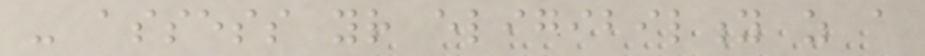- assess your eligibility as a
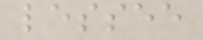lessee
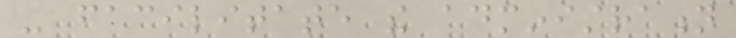- facilitate the administration
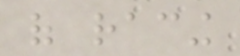of racing
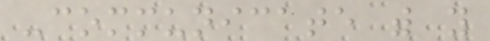-communicate with you
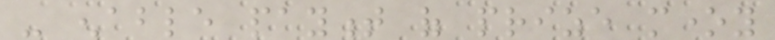- enable payment of prize money
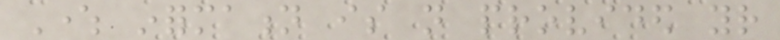Where information is not provided your
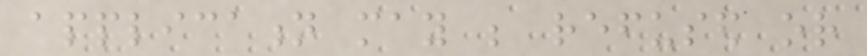application may be refused or
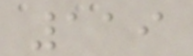119
